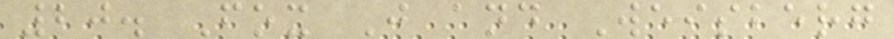20. Fox J and Weisberg
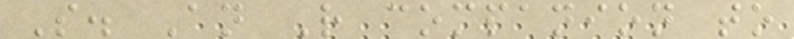S. An R companion to
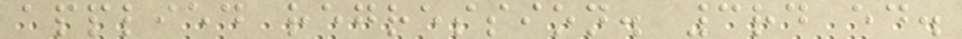applied regression. 3rd ed.
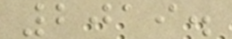2019.
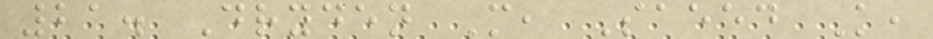21. Dryden M, Saeed K,
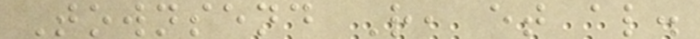Townsend R, et al.
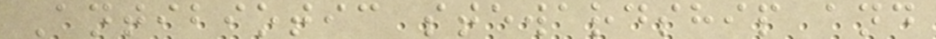Antibiotic stewardship and
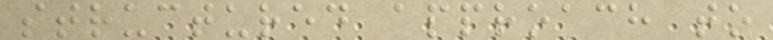structured approach to
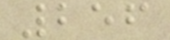256
